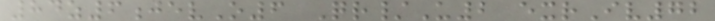84z6jevO6 Qr/U2 exrIv72
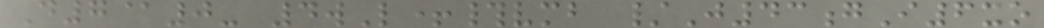D7@0- 4wL+#vmb /J43gI6xo
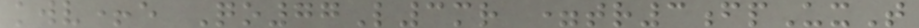kwv+e Qo77L3mr =tr3fpUxT
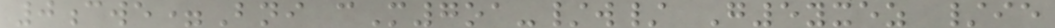0cwe=Bni cM7oa-/w/ G5yxez /ie
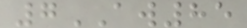7AW85
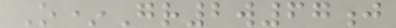O*Gr2w67j
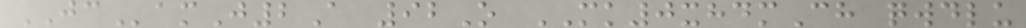JCamJ2A 92O MK0xhdmCh qwdlu
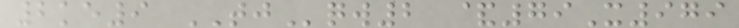2ke9 TJqw2 &79X979
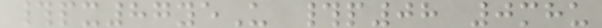#px87yeU #p08 0mhu
